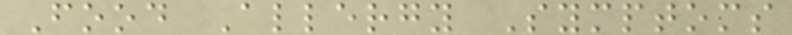Food Allergy Symptoms
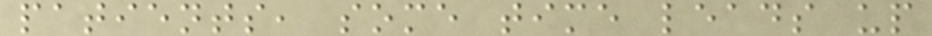patients, some time leads up
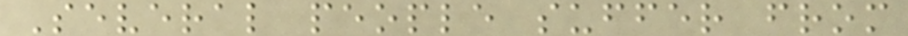Several people suffer from
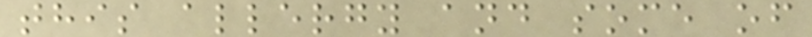this allergy and some of
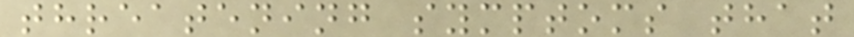threatening symptoms that
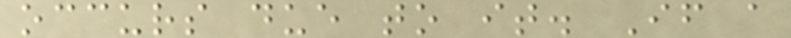occurs due to it. If a
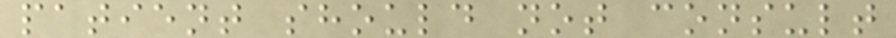patient should not consult
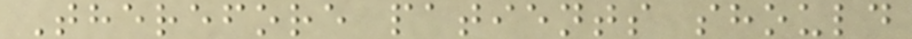Therefore patients should
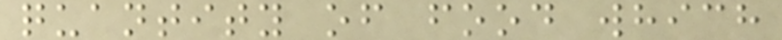quantity of food which
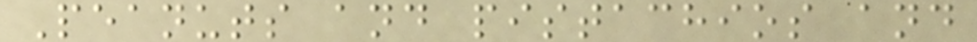Peanuts and pistachios and
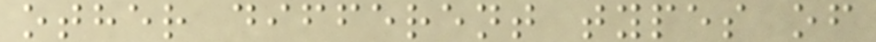other different types of
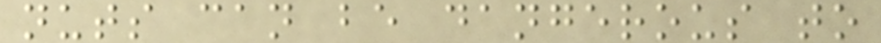nuts can be dangerous to
